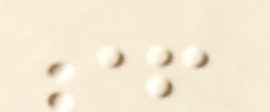+
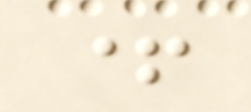+
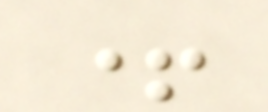+
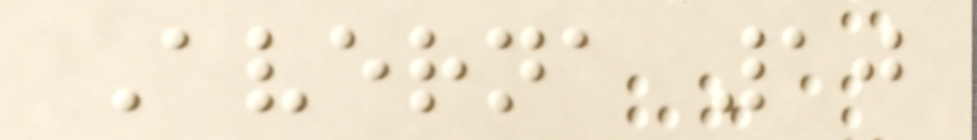Averna 10
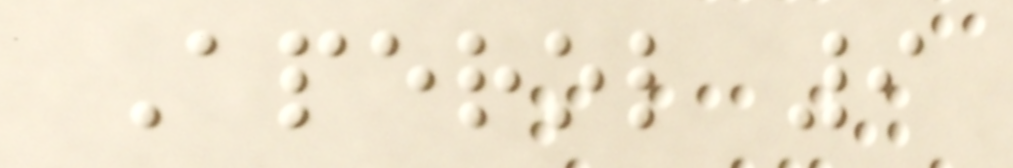Aperol 9
